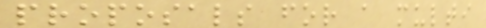proposals for a multi
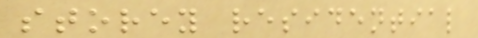storey residential
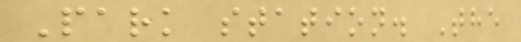Park station. The
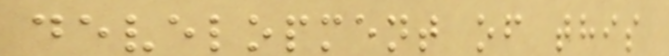development of this
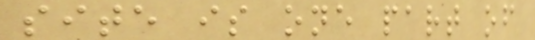site is one part of
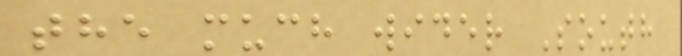the much wider South
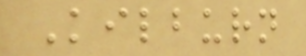Kilburn
